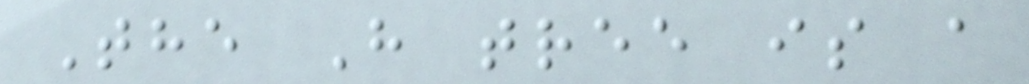The H tree is a
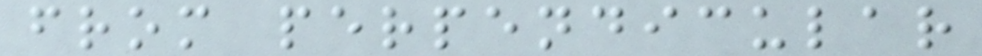from perpendicular
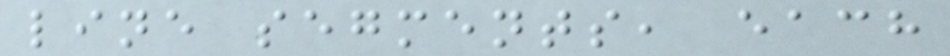line segments, each
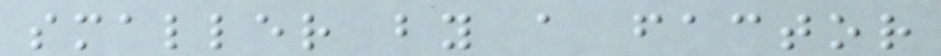smaller by a factor
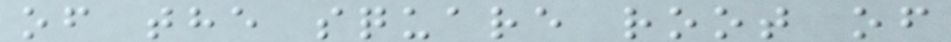of the square root of
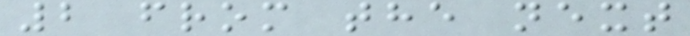2 from the next
